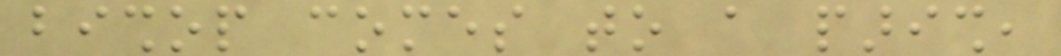bishop comes to a parish,
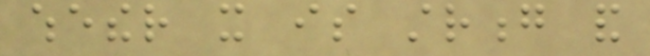whether it is strong and
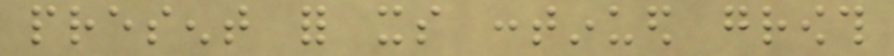present for its continued growth
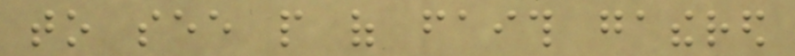to see people of faith gathered
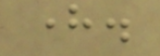here.
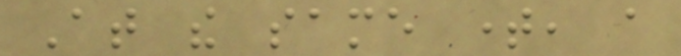At the same time, a
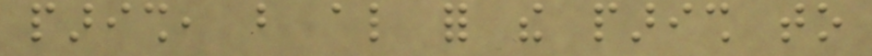parish, but also for the parish to
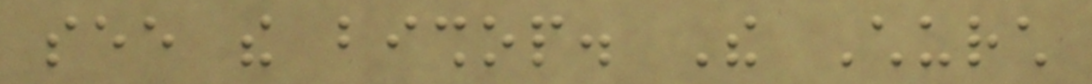see the bishop. The Church
